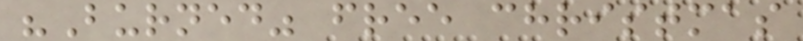"Burned" free christmas
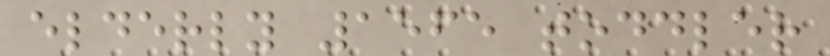elderly 1565 toddler
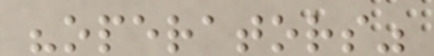"operators"
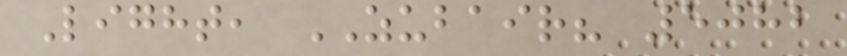Light, ZUBAIR? 5082
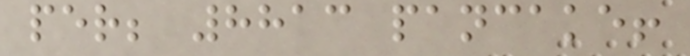per; 8813 pancake!
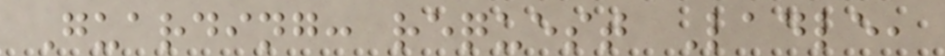Guarding: request Ladle,
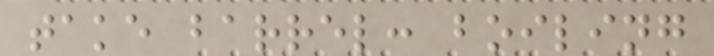take barrel: boiling
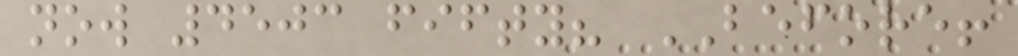now 4503 fifty? BEFORE!
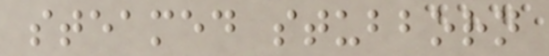steamed stubborn
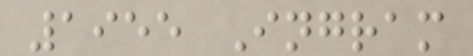1955 Ingram
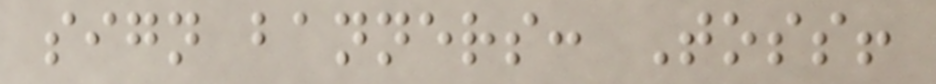sign banners: Toss!
